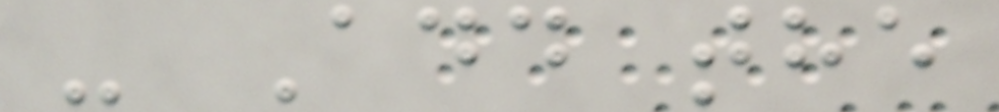- Add the
